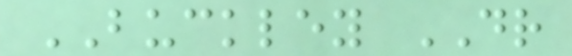BUCKLEY DR
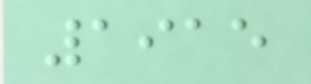1915
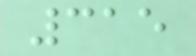315
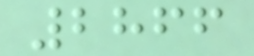2866
